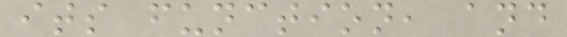its function, and
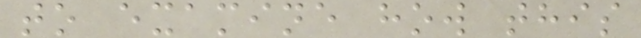to examine how this
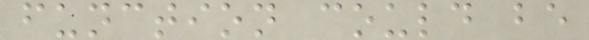function could be
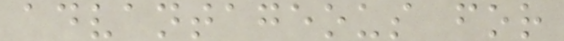advantageous for
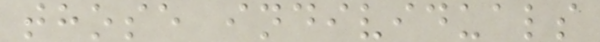those individuals
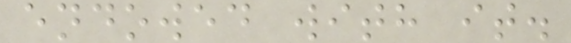endowed with it.
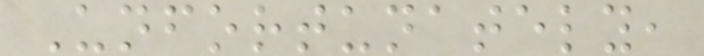Unfortunately,
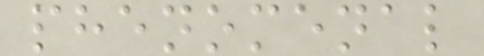phenomenal
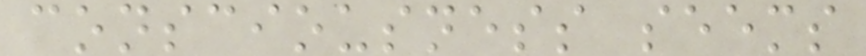consciousness seems
